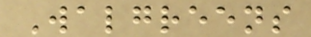Walgreens
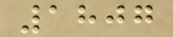1807
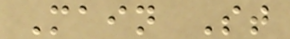Main St
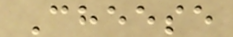Cheese
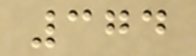374
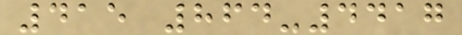415 864-4417
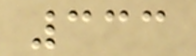333
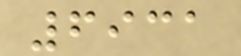6931
